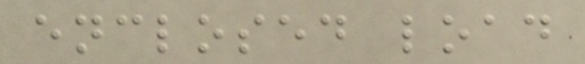enclosed load
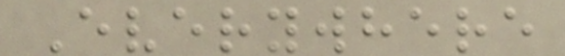Everywhere
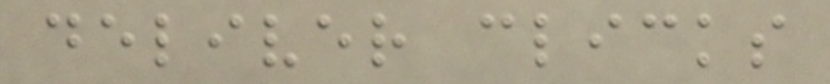deliver clicks
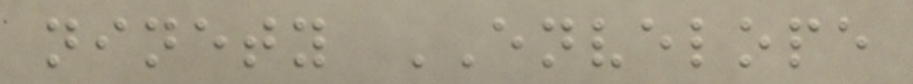ninety ENVELOPE
